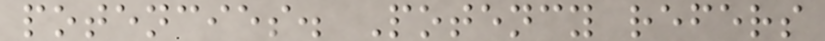potencies. Potency refers
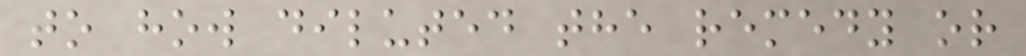to how diluted the remedy or
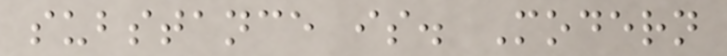substance is. Modern
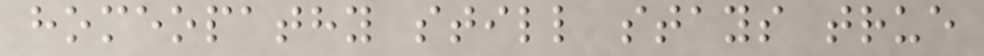homeopathy still stays true
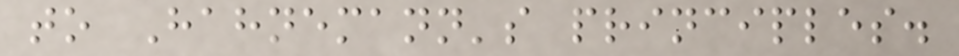to Hahnemann's principles.
